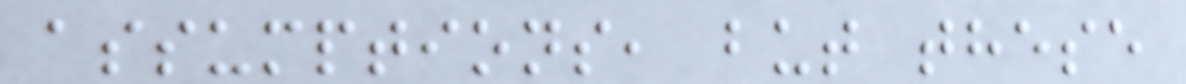assumptions, but these
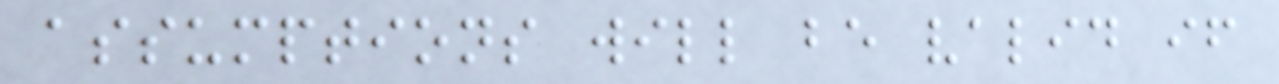assumptions will be valid if
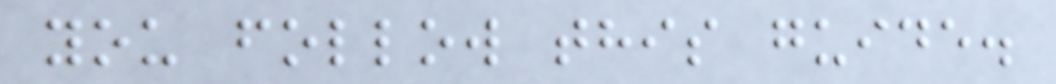you follow this guide.
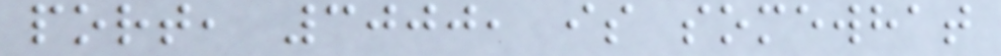port, 3000, is somewhat
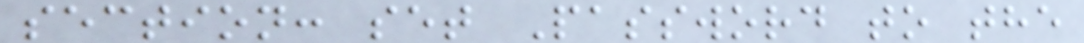section: set Password to the
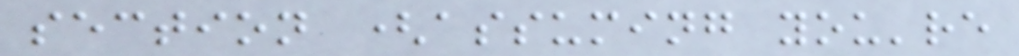section (assuming you're
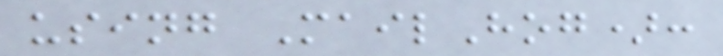using MailHog):
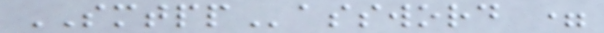SMTPPassword =
